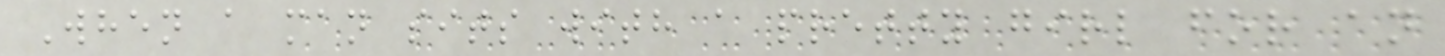When a man sits with a pretty girl for an
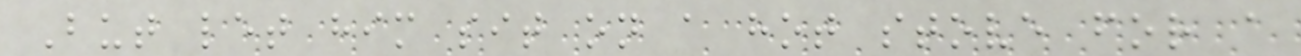But let him sit on a hot stove for a
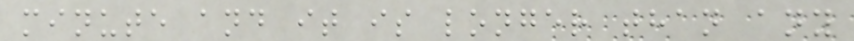minute and it is longer than any
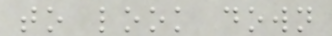to look down
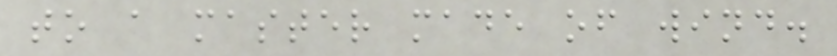to a master made of wind.
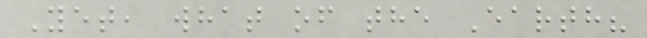Yet, what of the Earth?
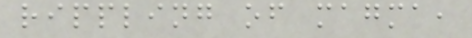rippling of magma,
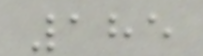185
